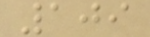109
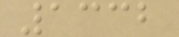1332
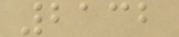2132
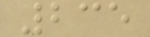235
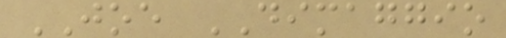JOE DIMAGGIO
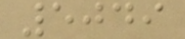5049
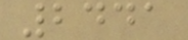2441
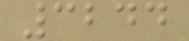3244
